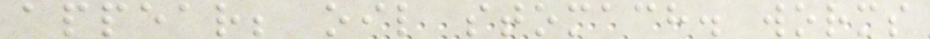appear; oil stomach. worms
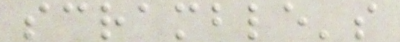scramble's
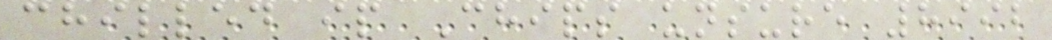chilled ip Chips unsure 8992
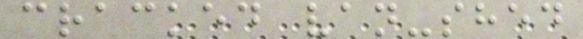cracked van-shed
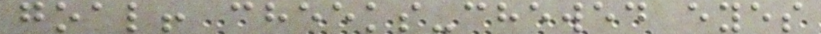goal! cheeks-chewed eyes
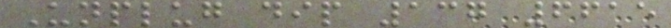Unplug dip 137 6615
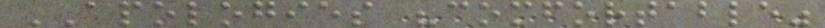APOLOGIES "comfortable"
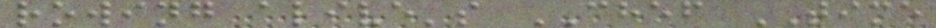rowing alive's CHEF TIME
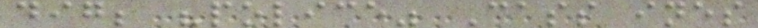dig; "police" Cass ines
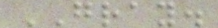GRAY.
